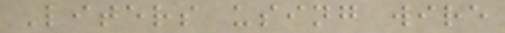Liters using wire
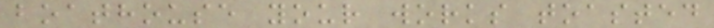boathouse your works toasted
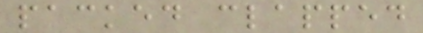packed clapped
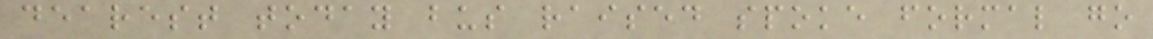dearest today bus raised spoke formal go
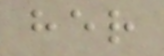her
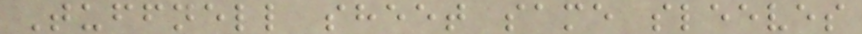Tuffnell sheet same sleeves
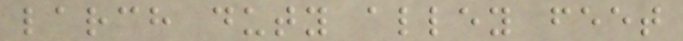larch duty alley feet
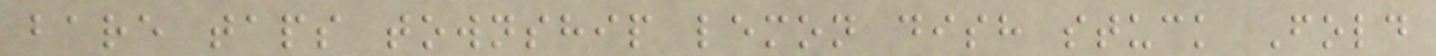bare taps township lemon dish stuck Fold
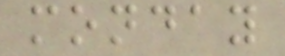monday
